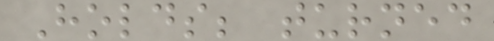Holds; turned
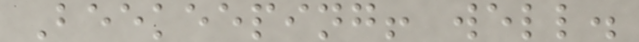Beekeeping! well.
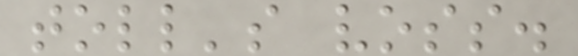toll's voss.
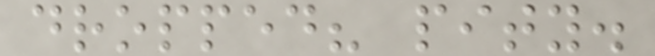dropped? pity.
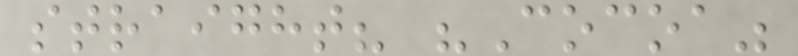straight? "Cocoa"
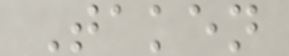Taken
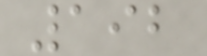192
